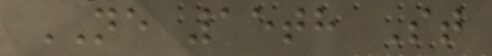NE 15th St
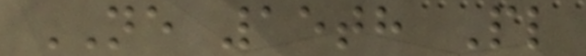NE 15th Pl
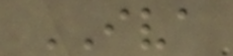IVA
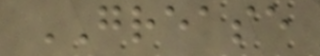GREASE
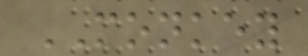MONKEY
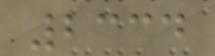2334
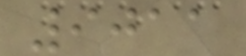9011
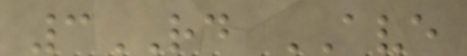3RD AVE
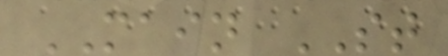MAIN ST
